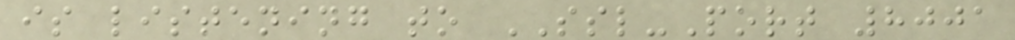is listening to SSL-Port 8001
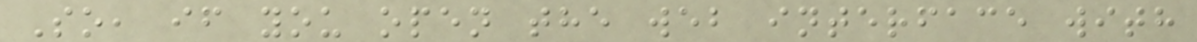So, if you open the web interface with
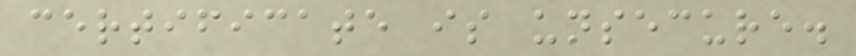certificate is unsecure.
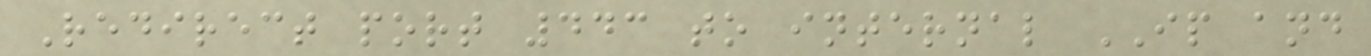Redirect port 443 to internal IP and
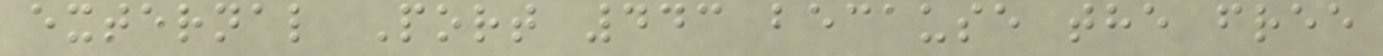external Port 443 because the free
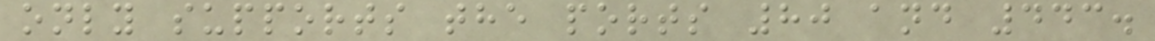only supports the ports 80 and 443.
